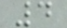4
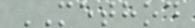METHOD
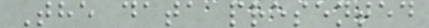The data presented
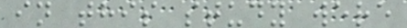in this study were
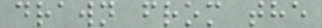drawn from the
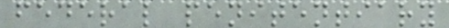federal penitentiary
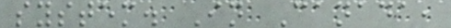system. In Canada,
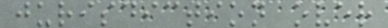jurisdiction over
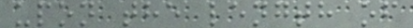upon the length of
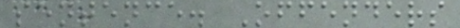sentence. Offenders
